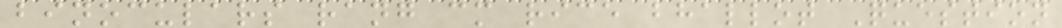binoculars rang cm rice bhallot Question
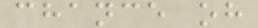chance oh
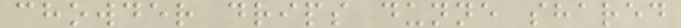chowder drips dunne shared
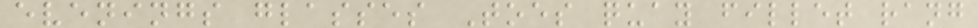evenings glasses Toes quay fillet rang
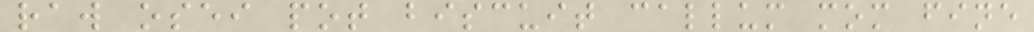raw osei pot biscuit callum mom fine
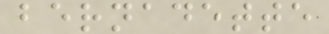bernadette
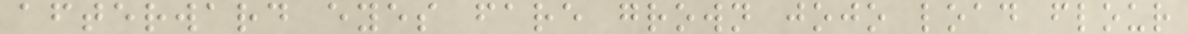afterward eyes fare grown jojo load flour
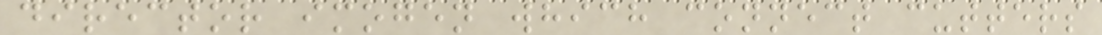director imogen which connect cutters
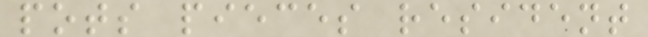pots pieces resident
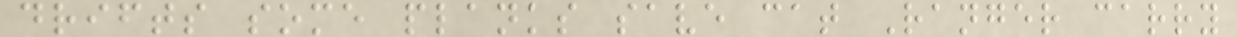drifts some planks save cat Ranger carry
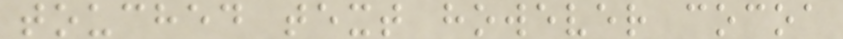touched text however cocoa
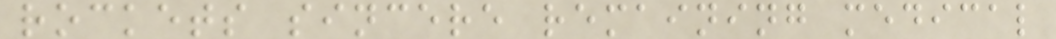rockets sincere remaining medical
